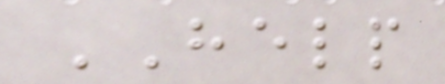HELP
